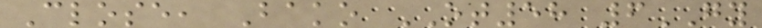Close, Bako OT58 6GY
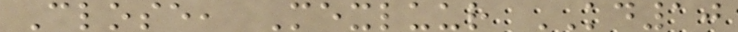Close, Mexluur KD10
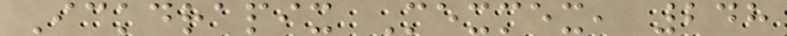Ickdrapix Mexmex, 248
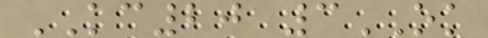KC20 3OK
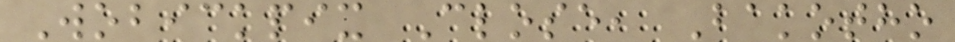Wobickpix Close, Bakotho
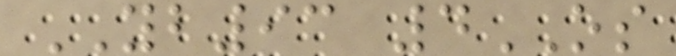YB93 4OS
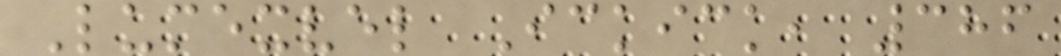Lumexvel Ickick, 386
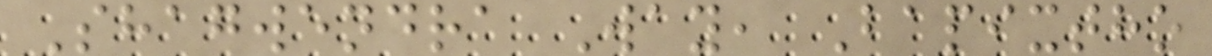Shagwendra Way, Bapixtho
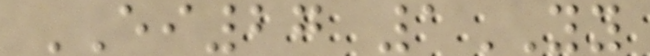EI27 1YY
